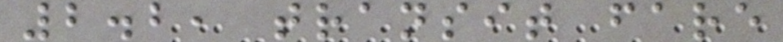2.2, transit fare
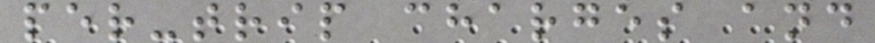per-trip charges and
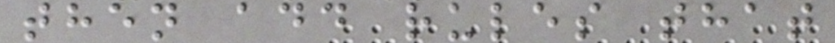then add rules that
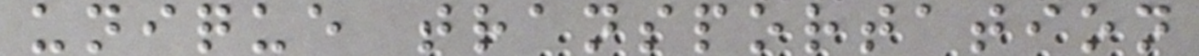unique transportation
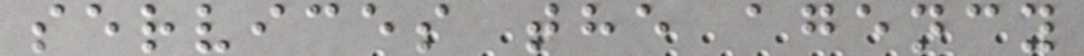services the agency
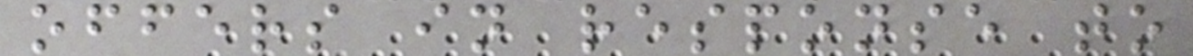offers in response to
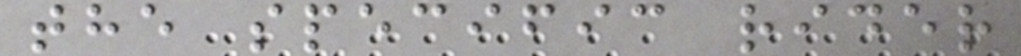the specific rider
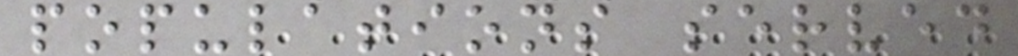populations served
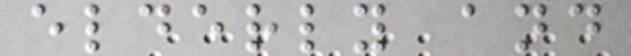elderly and
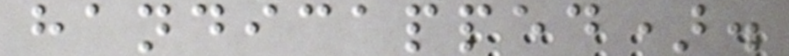handicapped).
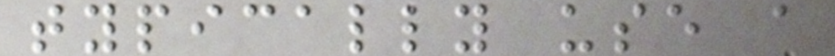typically use a
